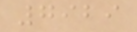7929
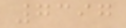7397
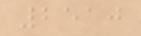2510
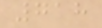718
